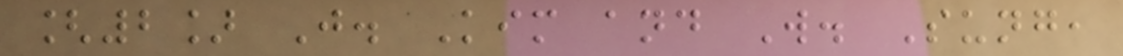[2] J. Kim and W. Sung,
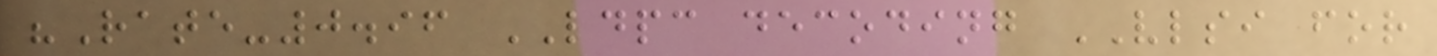"Rate-0.96 LDPC decoding VLSI for
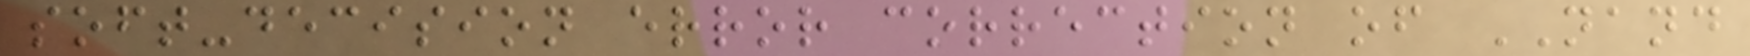soft-decision error correction of NAND
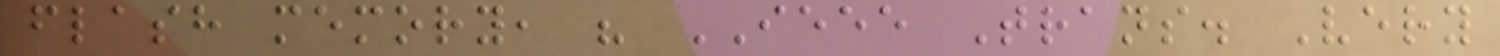flash memory, " IEEE Trans. Very
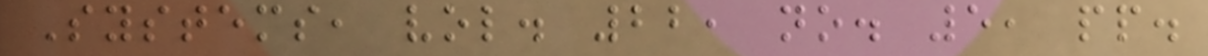Systems, vol. 22, no. 5, pp.
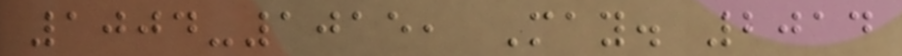1004-1015, May. 2014
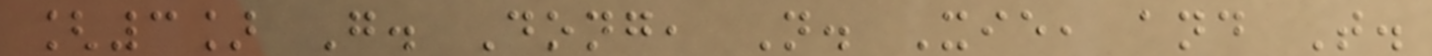[3] G. Dong, N. Xie, and T.
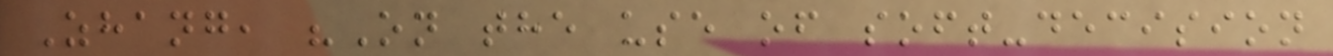Zhang, "On the use of soft-decision
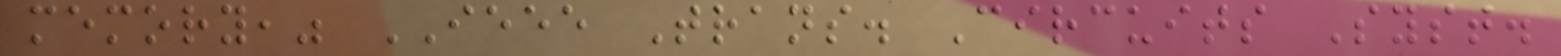memory," IEEE Trans. Circuits Syst.
